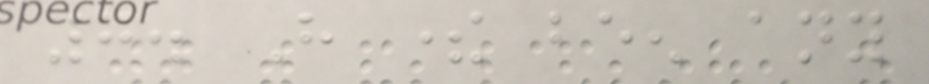7. Have there been any
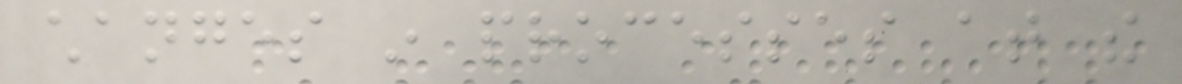changes in processes at the
